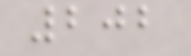202
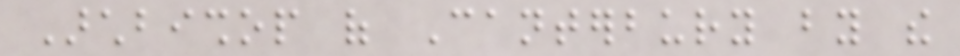Archbishop of Canterbury by the
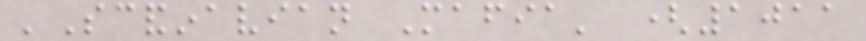'Scandinavian Mafia' (1011
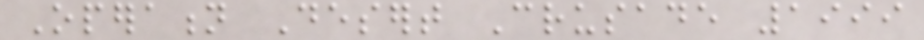Operation Desert Crusade 1999
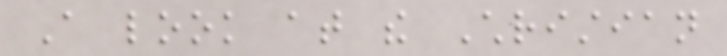A look at the Christian
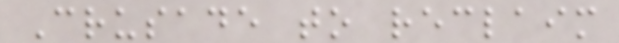Crusade to reclaim
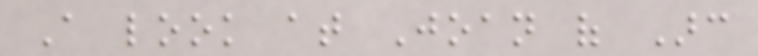A look at Joan of Arc
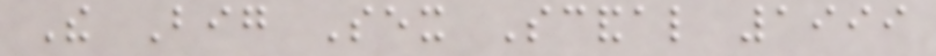The Big Sex Scandal 1999
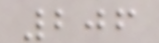206
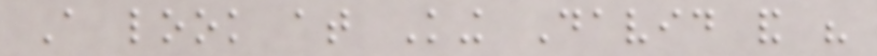A look at King David and his
